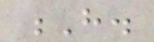H.
